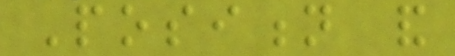Position and
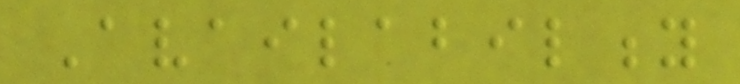Availability
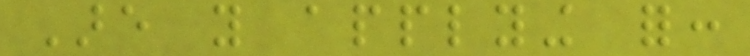Are you applying for:
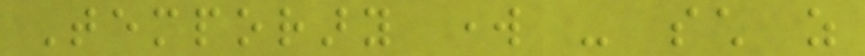Temporary work - such as
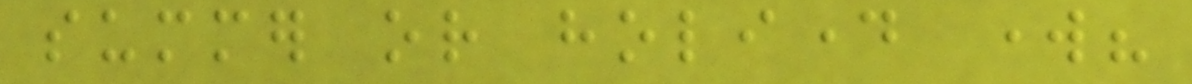summer or holiday work?
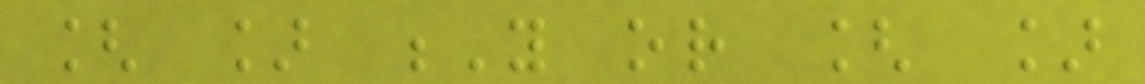[ ] Y or [ ]
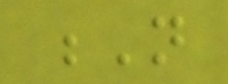N
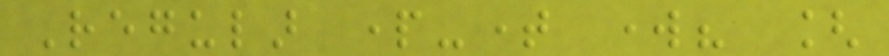Regular part-time work? [
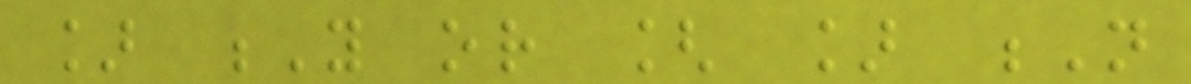] Y or [ ] N
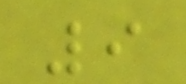9
